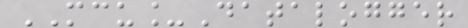MCU_Datalogger
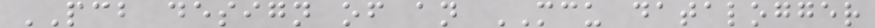PCB design of an MCU datalogger
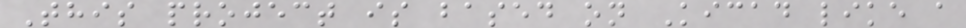This project is based on Kicad like a
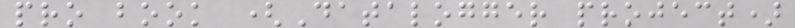pro book (Datalogger project)
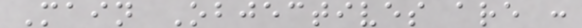Main Objectives are :
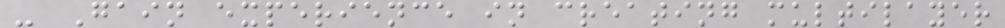- Gain experience in creating multilayer
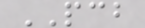PCB
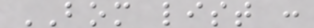BOM list :
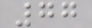77
